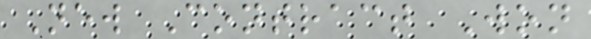New Contract Won
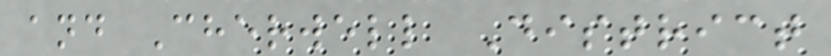and Cherwell District
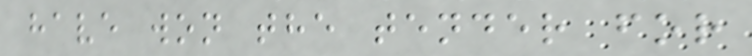have won the tender for
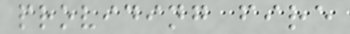providing fire
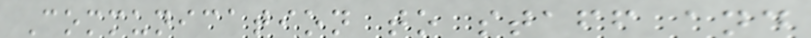Communication to staff and
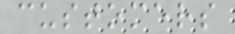customers
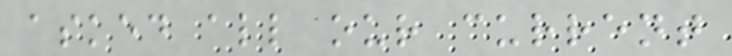asked all our current
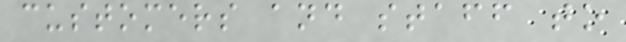customers and staff to
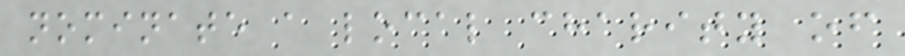nominate a local charity of
